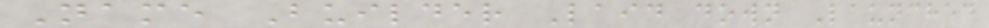Name Builder Laid down Launched
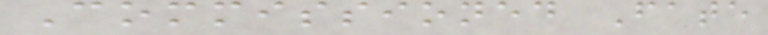Commissioned Fate
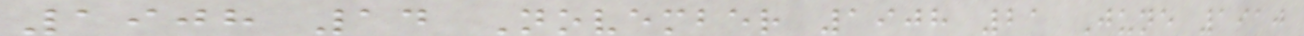1908 14 November 1908 21 June 1910
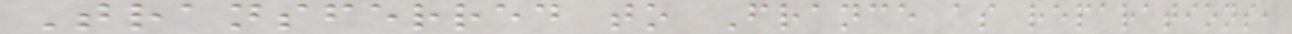Transferred to France as reparations,
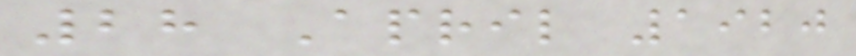28 April 1920
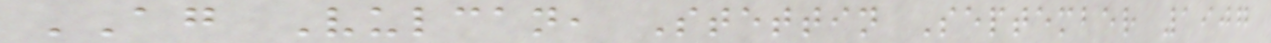AG Vulcan, Stettin September 1907
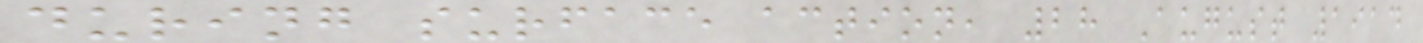during surface action, 28 August 1914
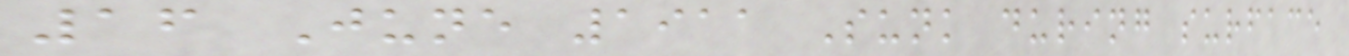16 June 1911 Sunk during surface
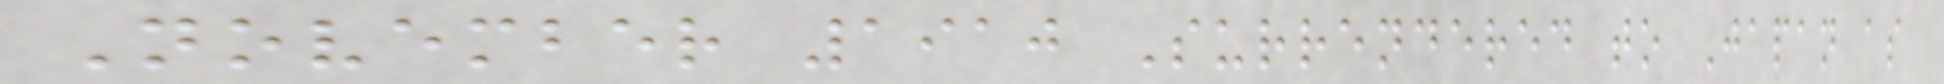November 1910 Surrendered to Japan as
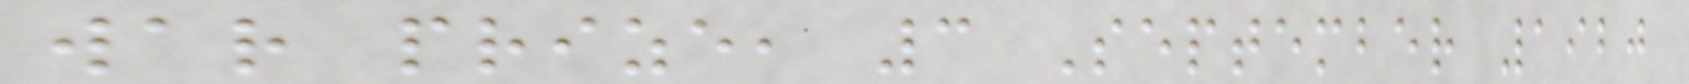war prize, 3 September 1920
